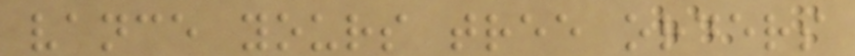vance yours tree orders
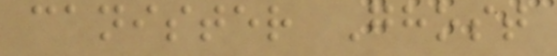canister Ghost
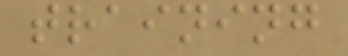training
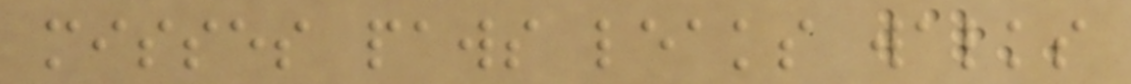misses paws leaks walks
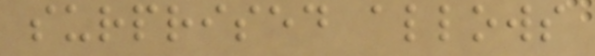surprised allows
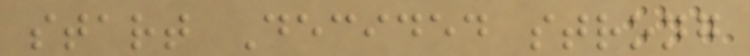start Decided strong
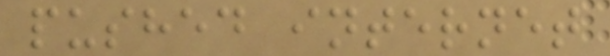pushed internet
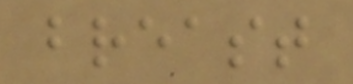breast
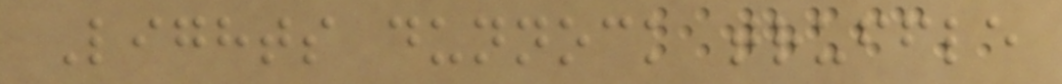Lights dunnock truffle
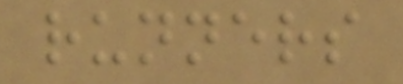runners
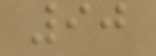90
